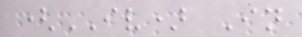(IV) In
